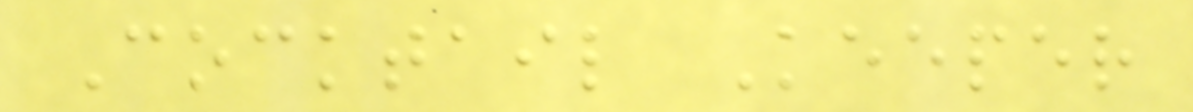Cocktail Keeper
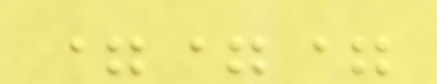===
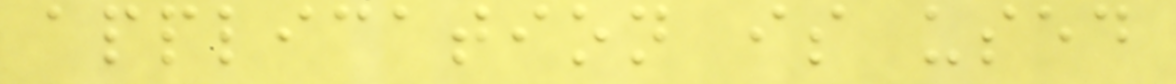application is used
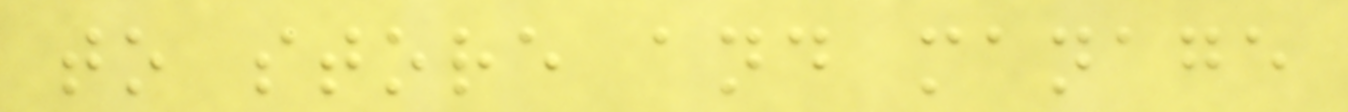to store and manage
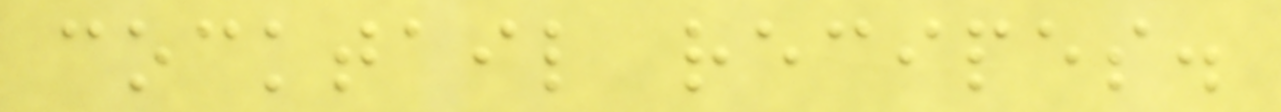cocktail recipes.
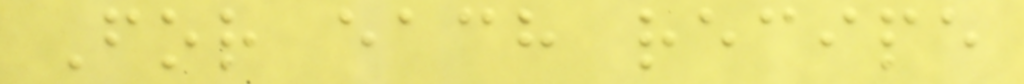For each recipe
